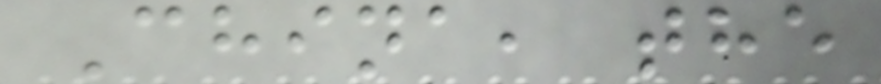China, the
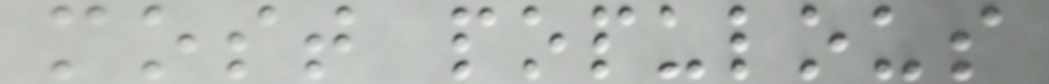most populous
